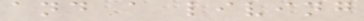and a living
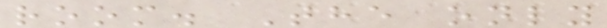room. The only
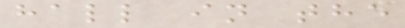hall in the
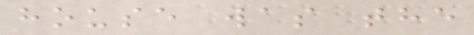house was the
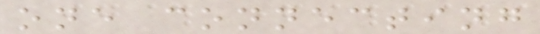one connecting
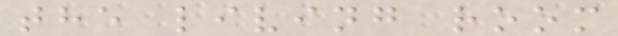the living room
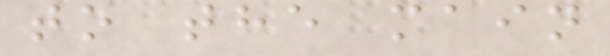to the main
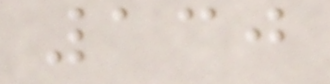130
